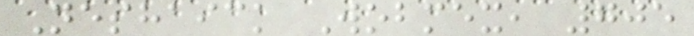Neshaick Wobmex, 705
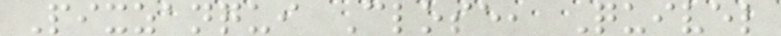Pixzanqui Close, Quivel
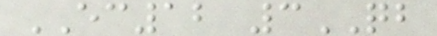EC12 3QB
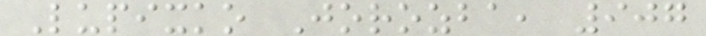Lupixko Jorozba, 907
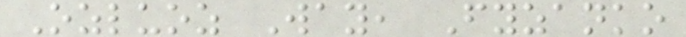Ozluoz Way, Fyzanko
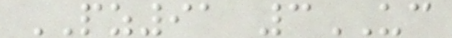PZ91 3UC
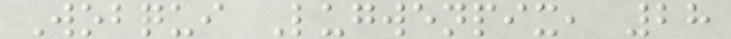Wobqui Lugwenpix, 28
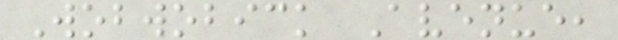Wobwobick Avenue,
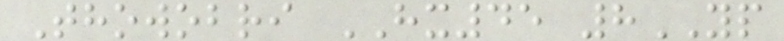Thowobri HX45 8YP
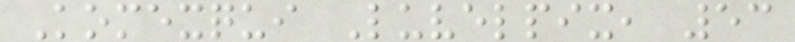Komexqui Luvelpix, 53
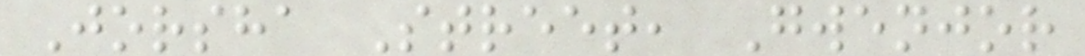Jorsha Street, Gwenjor
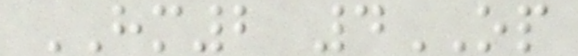HM2 4OP
